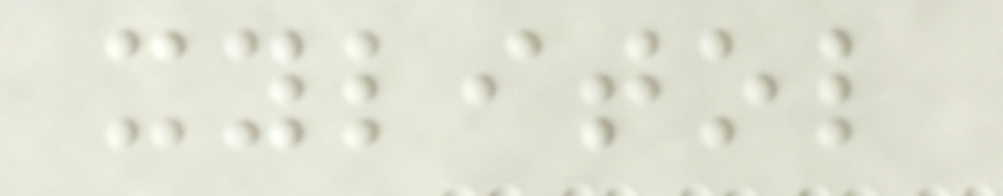xylitol
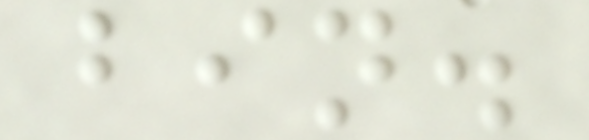bin.
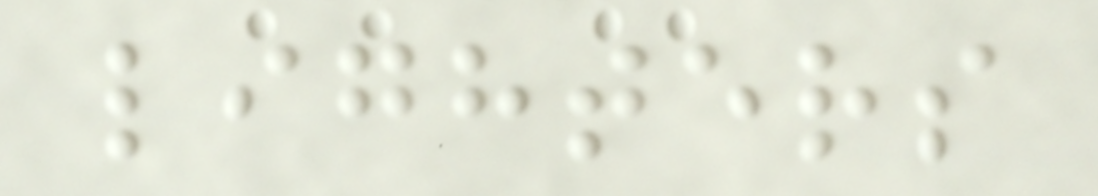lighters
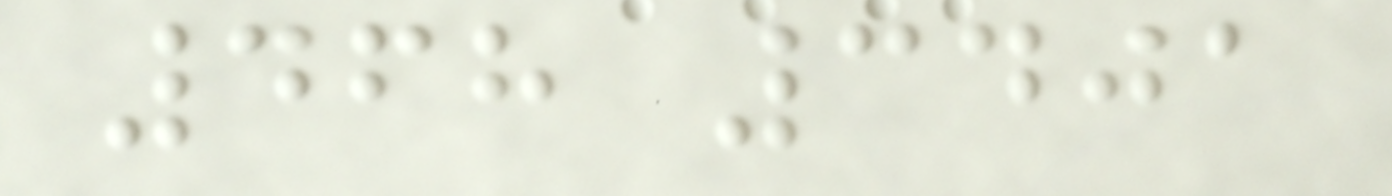468 3401
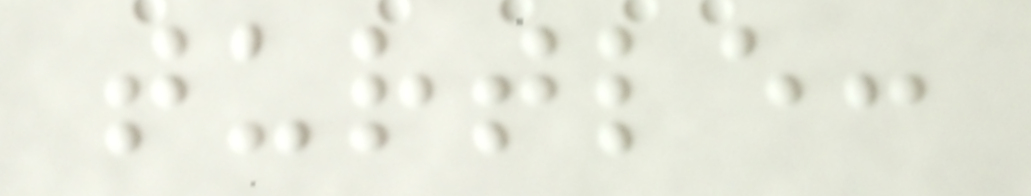turtle:
